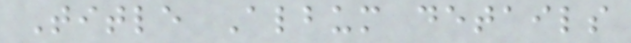Title Album details
